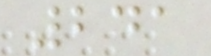241
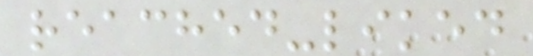reached-liked
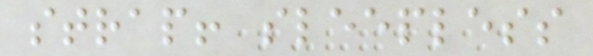strap! sleepless
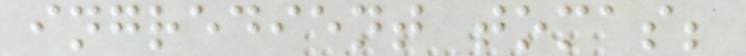ingredient tomas;
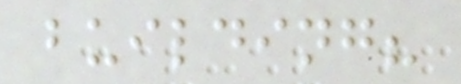building?
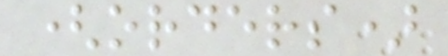(orders)
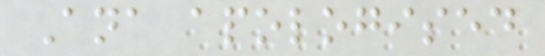Ana apologised
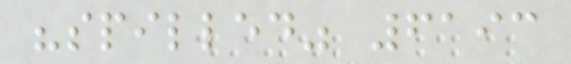"spilled" 6193
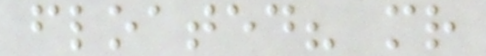floated? mr
